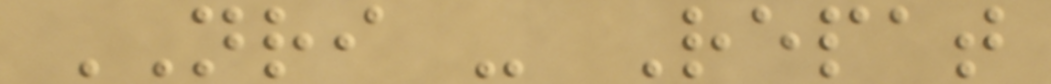NRI - Repat
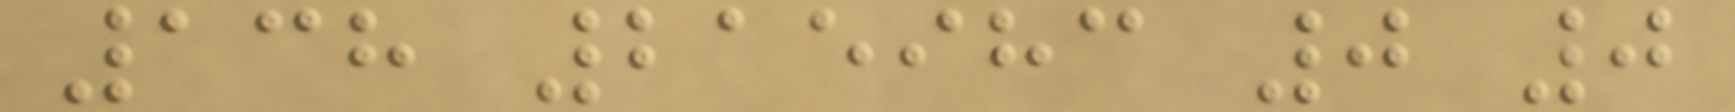138 215983 0 0
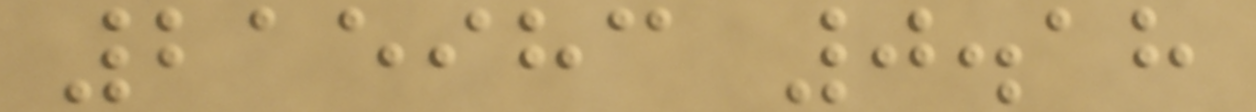215983 0.18
